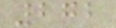272
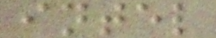intel
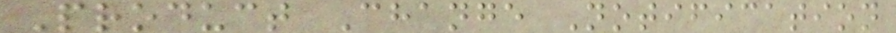Product Change Notification
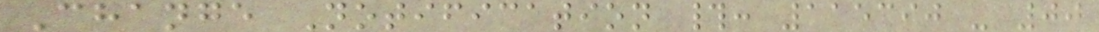Change Notification #: 115390 - 00
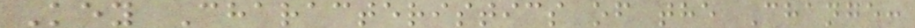Key Characteristics of the Change:
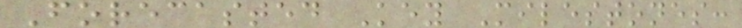Forecasted Key Milestones:
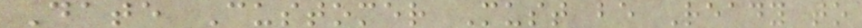Date Customer Must be Ready to
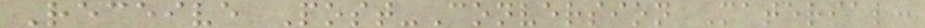Receive Post-Conversion Material:
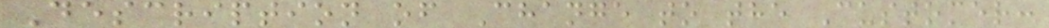Description of Change to the Customer:
